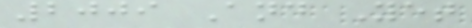2009 And Yet
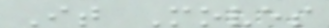It Moves
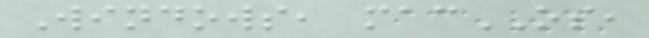Windows, macOS,
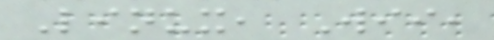Linux, Wii,
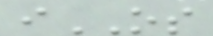iOS
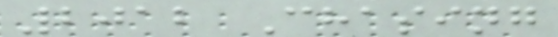2012 Chasing
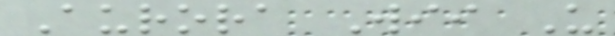Aurora Wii U
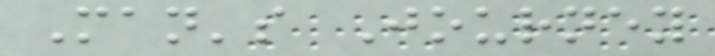Man's Journey
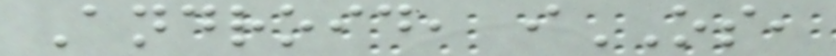Android, iOS,
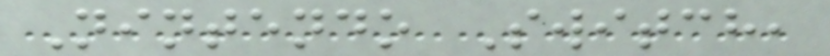Nintendo Switch,
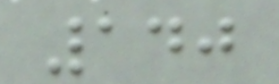140
